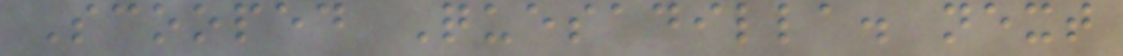Scooped Quesadilla. next
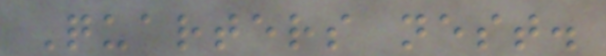Quarters nest.
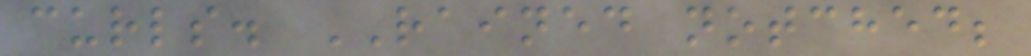curls. RAINED notched;
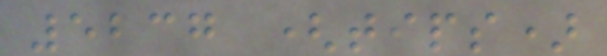5237 (tips)
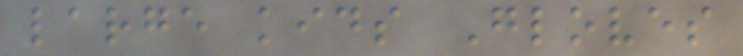large kids Gloves
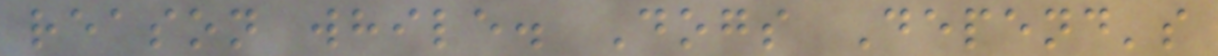reason while. Dogs Depend's
